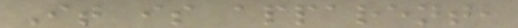It is apparent,
